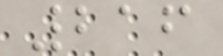216
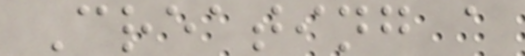Creating a
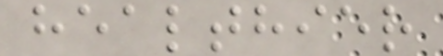healthier
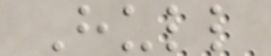Hull
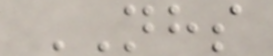NHS
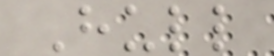Hull
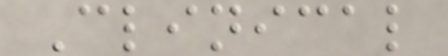Clinical
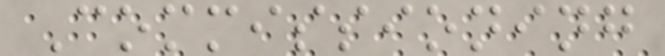Commissioning
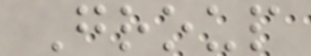Group
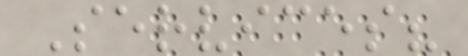Services?
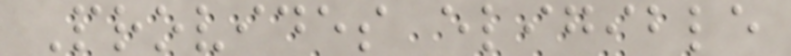Provides eligible
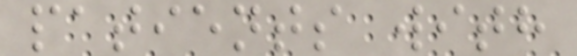patients with
